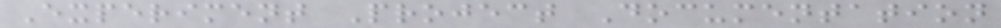Experiment Project Documentation
